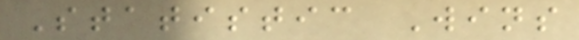Statistic Wins
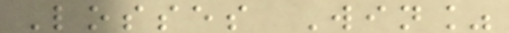Losses Win%
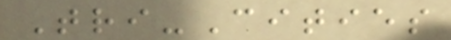Tri-Cities
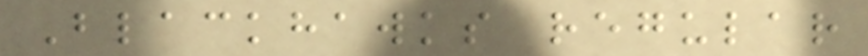Blackhawks regular
